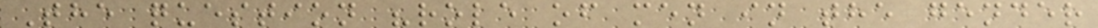The question "role of men in the gender
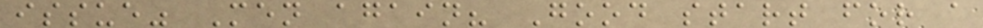issue" Men again? Good start for a
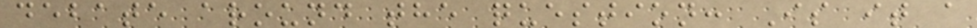debate around the question: Is it a
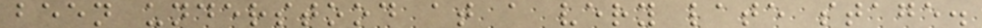been understood at a very late stage.
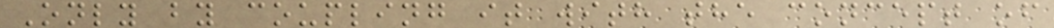Only by coupling it with the concept of
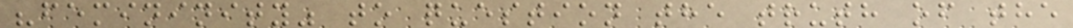"femininity" to question the truth of the
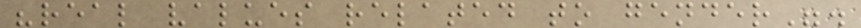"real values related to gender".
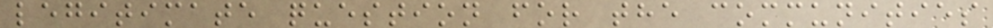legitimate question for the communities
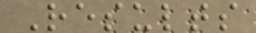Results
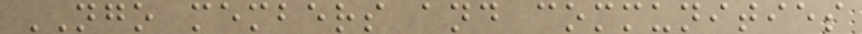NGO members and communities
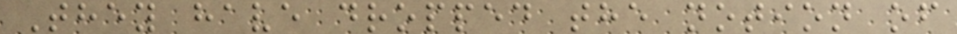They have dropped the notion of
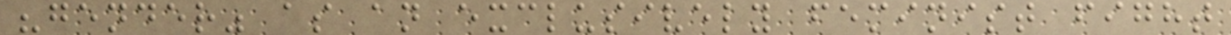"gender" as an exclusively feminist fight
